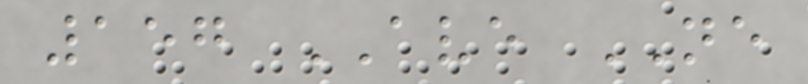157 AVE NE
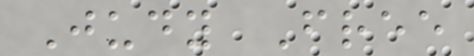Judy Free
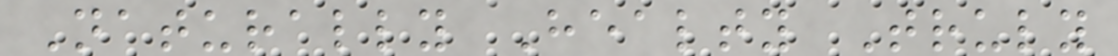Naturally Healty Truly
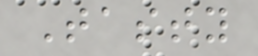Tasty
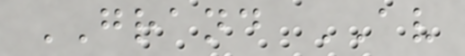GRAND AV
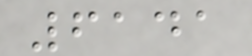6141
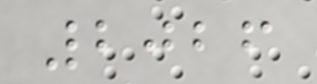2026
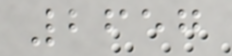2657
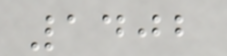1402
